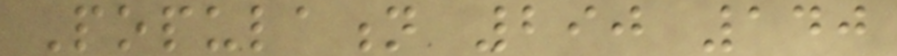Population 290 140
